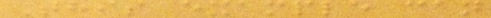This example can
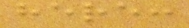here:
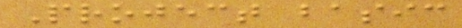Project basic
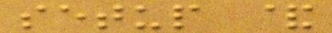setup &
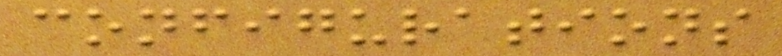configurations
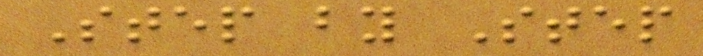Step by Step
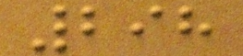298
